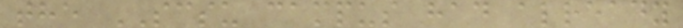the SCSU campus had already
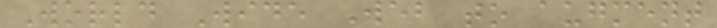World Wide Web to augment
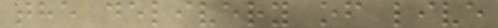the delivery of live
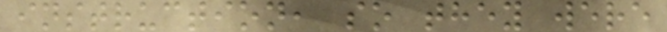instruction, so they were
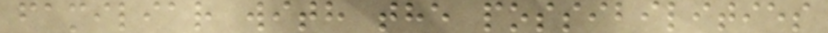familiar with the possibilities
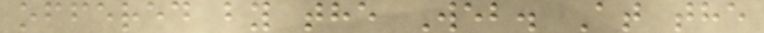offered by the Web. At the
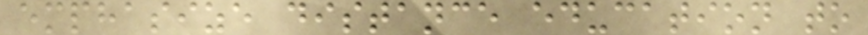emphasize distance education to
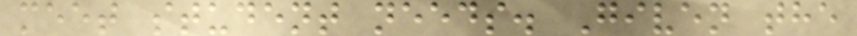meet student needs. Given the
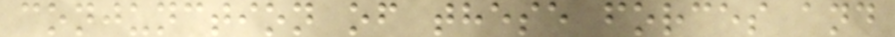conjunction of these forces and
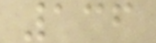136
